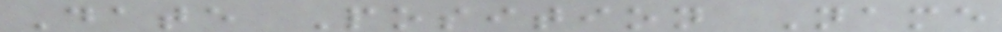Date Position Name
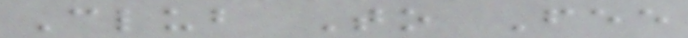Club To Fee
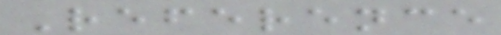Reference
